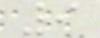9
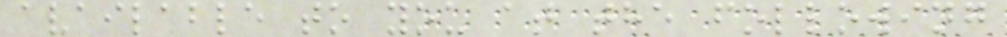available to you at the following
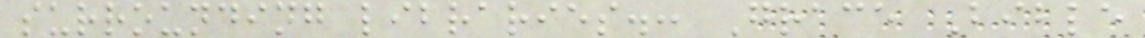surrounding libraries.: Grace Bible
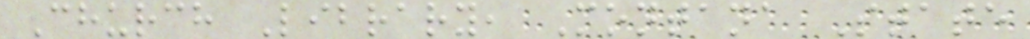Church Library, Montana State
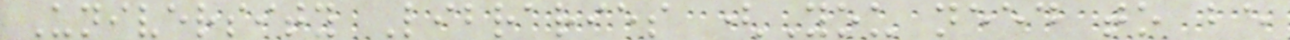University Libraries (You need to be
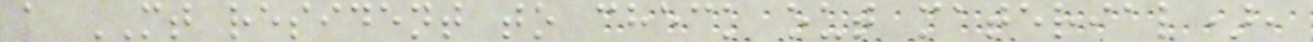a MT resident to check out material),
